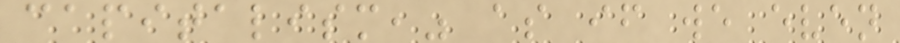capitalism," as if we even
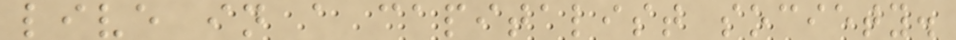live in a capitalist society.
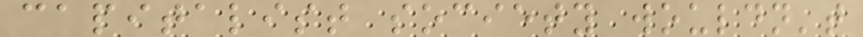capitalist society wouldn't
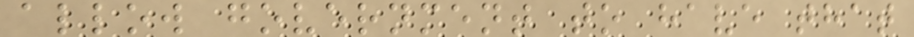allow government to have that
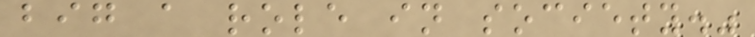big a role in society."
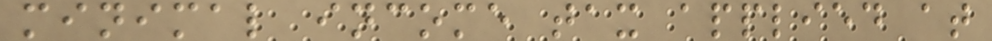minimal income tax applied at
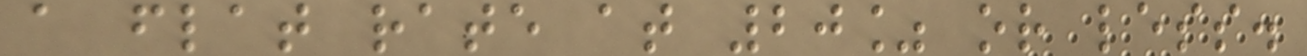a flat rate at 20% or less.
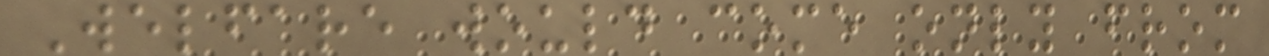Welfare would come only from
